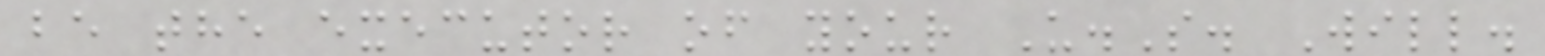be the executor of your U.S. Will.
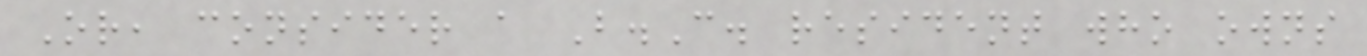Or, consider a B.C. resident who owns
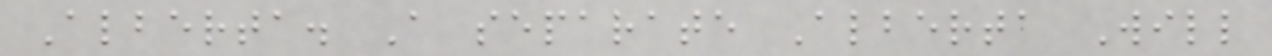Alberta. A separate Alberta Will
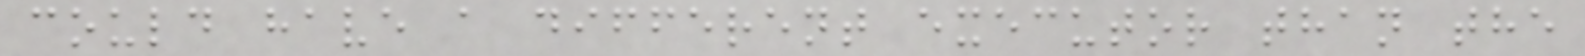could have a different executor than the
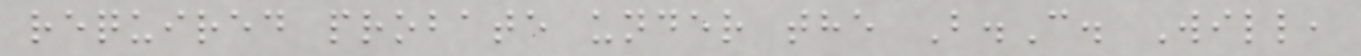required probate under the B.C. Will,
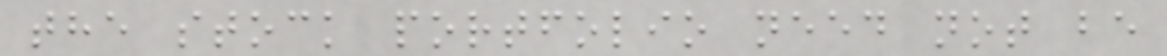the stock portfolio need not be
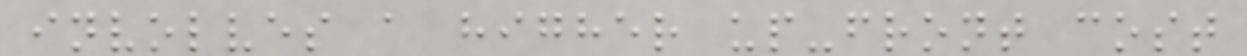involves a higher up-front cost
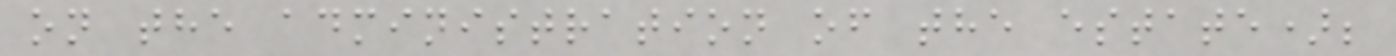on the administration of the estate);
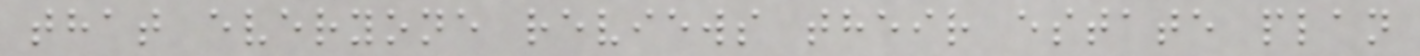that everyone reviews their estate plan
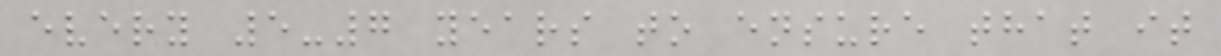every 5-7 years to ensure that it
